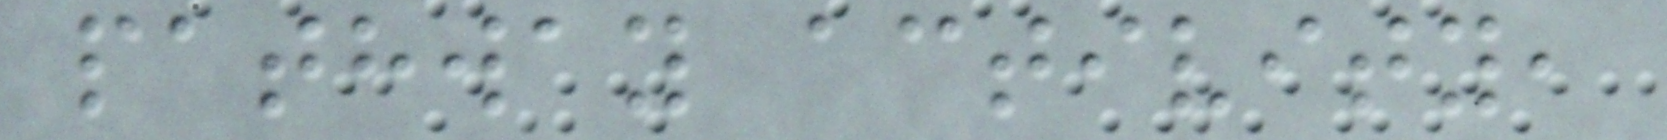pathway activity,
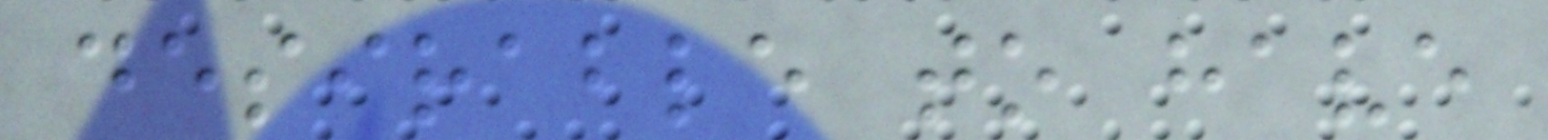desirable to have
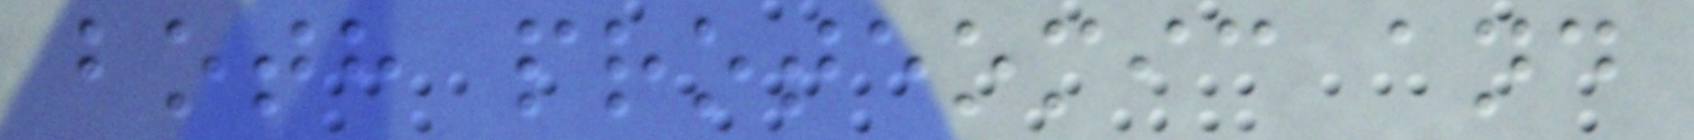both proteomic and
